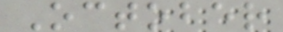October
